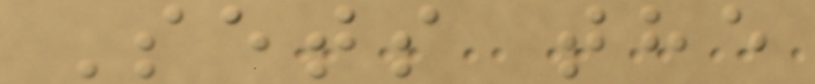Sets the
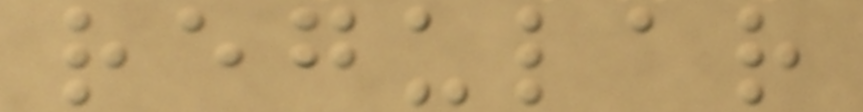regular
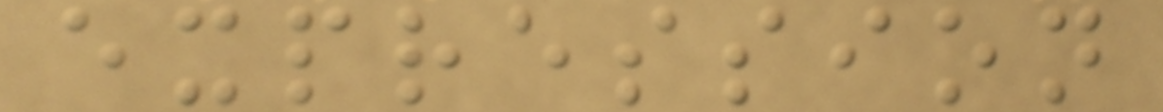expression
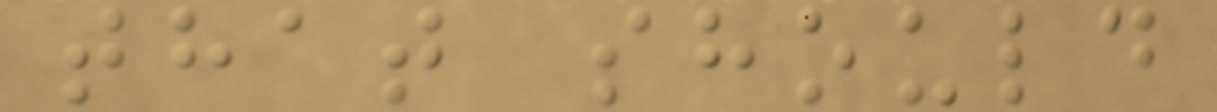that should
